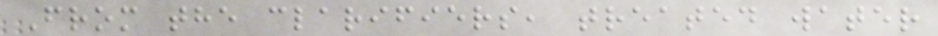From the clarifiers, treated water
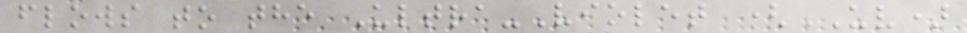flows to the Ultra-Violet (UV)
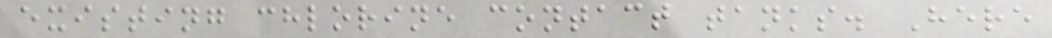existing chlorine contact tanks. Here
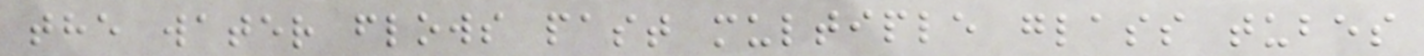the water flows past multiple glass tubes
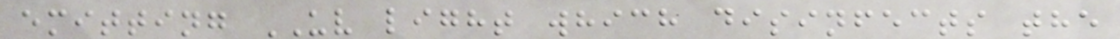emitting UV light which disinfects the
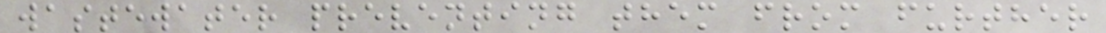wastewater preventing them from further
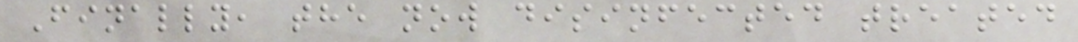Finally, the now disinfected treated
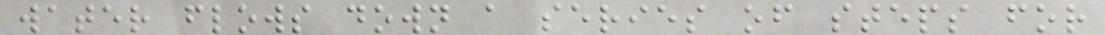water flows down a series of steps for
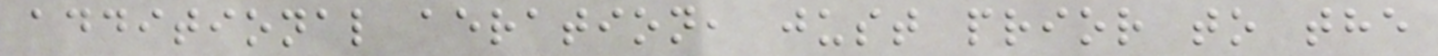additional aeration, just prior to the
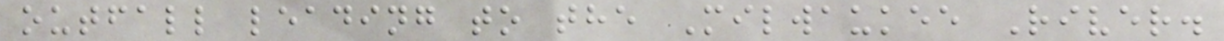outfall leading to the Milwaukee River.
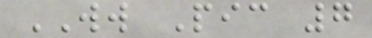WW Pic 7
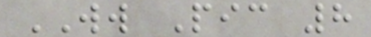WW Pic 8
